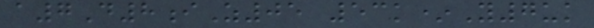a7D8iZ05 53k*Y7uk
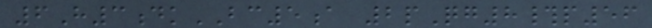6H3dkBC5a 2pQg8#p56
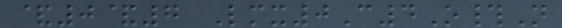&0&7 Lmx0C4O#N
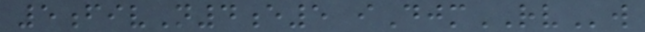5fivN4e5 iDjmRVw
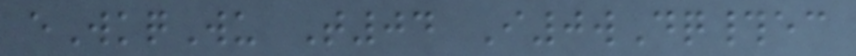eWkqWu T04 I0wDq#ec
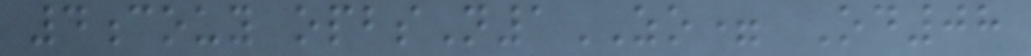4couy opbsN1ZO= Od08
